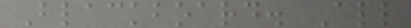Blackboard. All
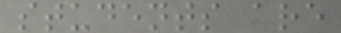students are
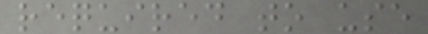required to use
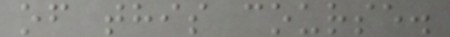of this course.
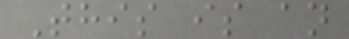This is an
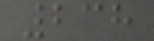238
